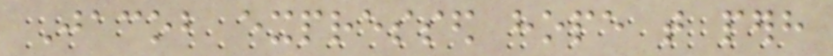Jacob expressed hope that perhaps
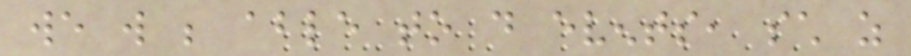we will be able to do events, such as
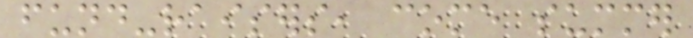fund-raisers, come summer
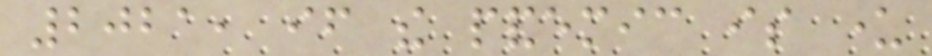2021, if the pandemic is under
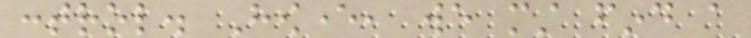control. However, we must find a
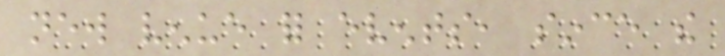new venue for events, since the
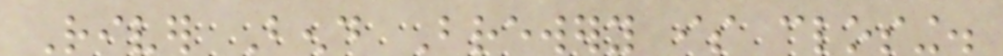River Bend Brewery is closing.
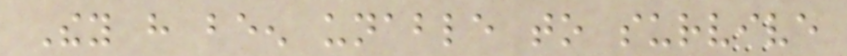They have been unable to survive
